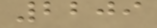2209
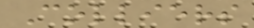Colliers
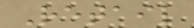Retail
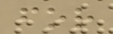for
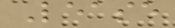Lease
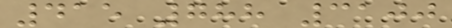415 788 3100
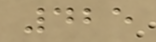425
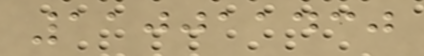110011430
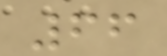66
